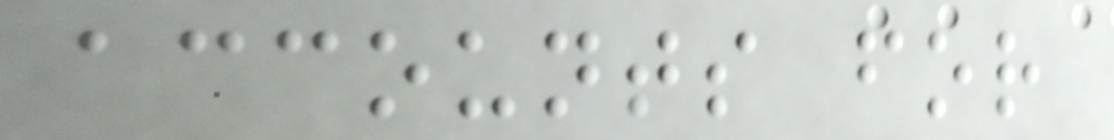accounts for
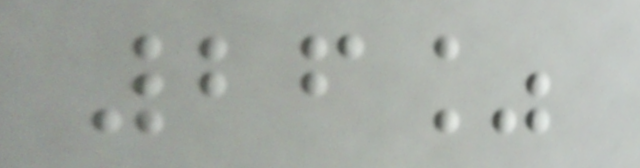26%
